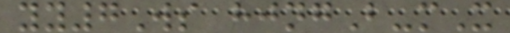yy7Ws hjngB-mX
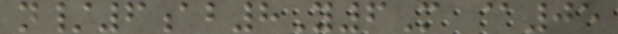n/6ab8Y6M @05
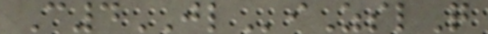C4JLiZslQ
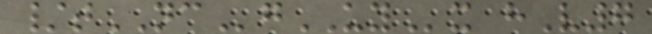/tNCgUYx hV7
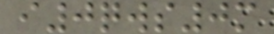i0qws0m
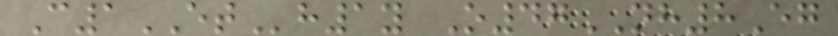C1ETh1y O47NH8Eg
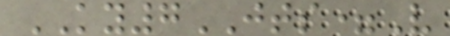KY7JTS=V
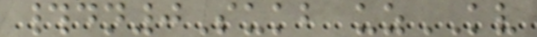#dn0Sukb uzKV
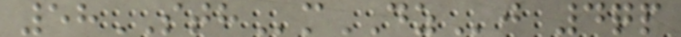58STHmDZj 4qp
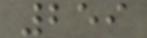259
